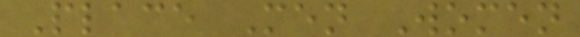Place Men Women
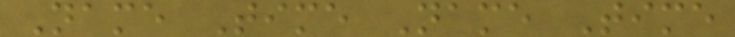Name Time Name Time
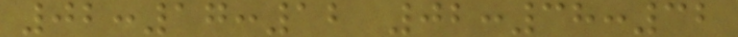02:17:12 02:38:32
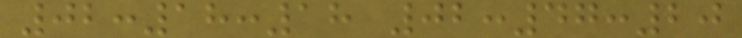02:18:18 02:47:20
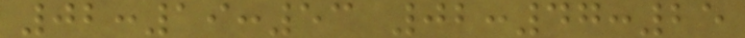02:19:53 02:47:25
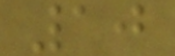10
